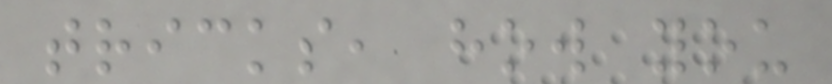tricks, how you
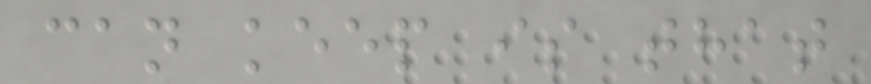can keep is that
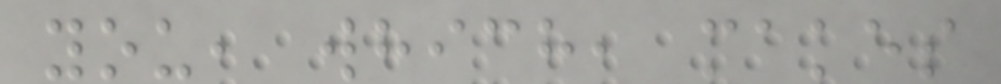you, which, makes
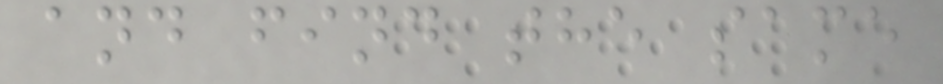and find the same
